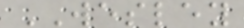WESLEY
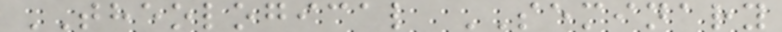THEOLOGICAL SEMINARY
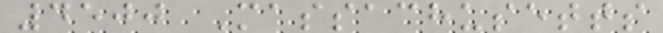4500 Massachusetts
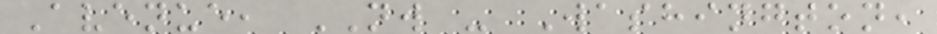Avenue, NW - Washington,
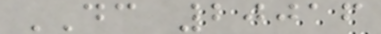DC 20016
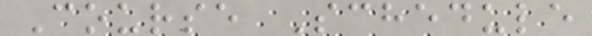Course Schedule
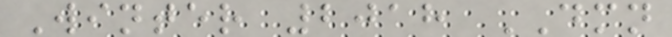Winter 2018 DMN
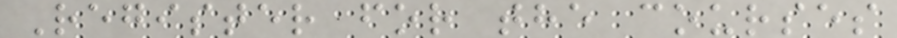Register for the courses
